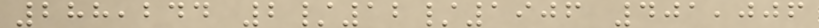288,244 2/12/1906 401,006
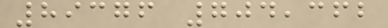89376 704,362
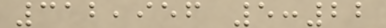312,956 5:22
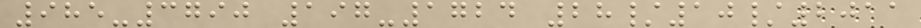985-3790 197-1724 28/10/2011
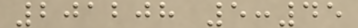201208 5:45
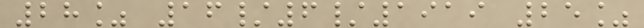28% 16/6/1919 25%
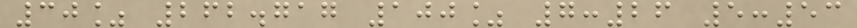30% 262.717 100% 7:26 5:53
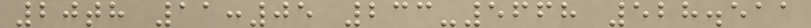20th 11:05 233-5668 528.511
